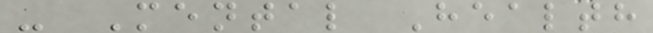- Mental Health
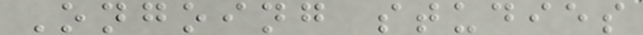Ongoing studies
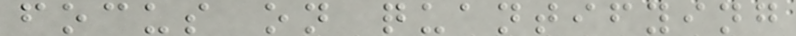focus on quantifying
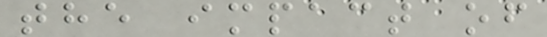the impact of
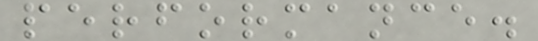performance.
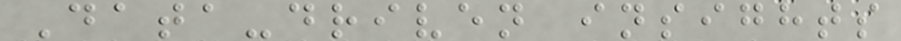Data-driven insights
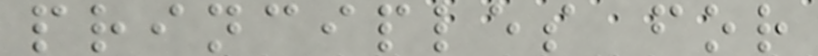principles for
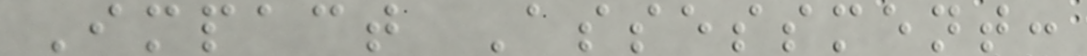Impact Assessment:
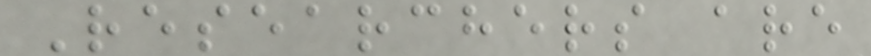Researchers are
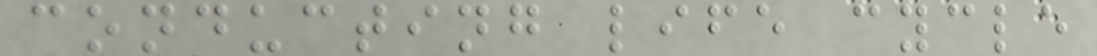conducting life cycle
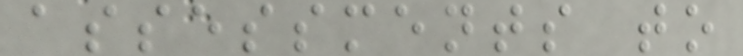assessments to
